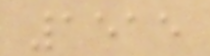1515
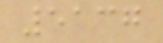5137
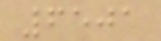6501
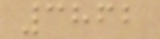3862
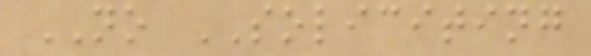NO SOLICITING
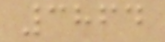3864
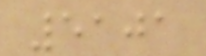5101
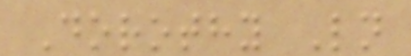Dorothy Ln
